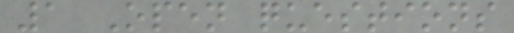1 Open questions
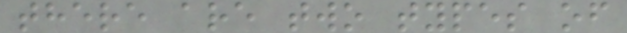there are two types of
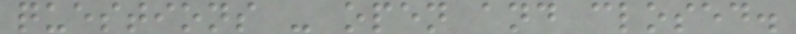questions - open and closed.
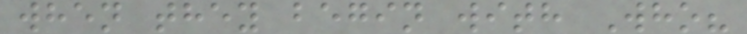when they begin with Who?
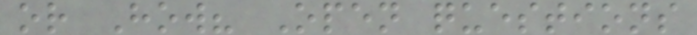or How? Open questions
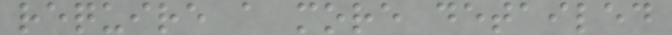require a more detailed
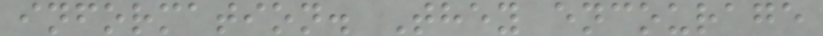information. They encourage
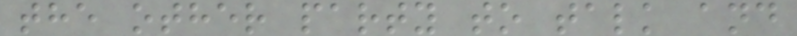the other party to talk and
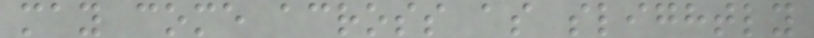may come across as slightly
